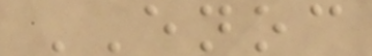ENOC
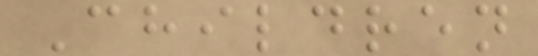Children
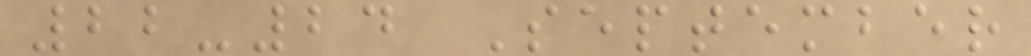22-24 September
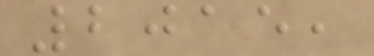2015,
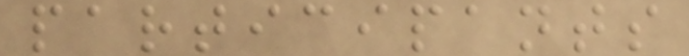participants
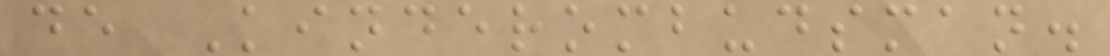de Kinderombudsman.
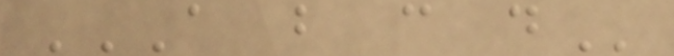A B C D
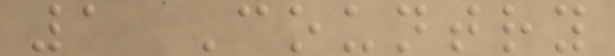1 Country
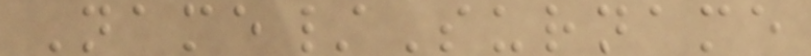Name/Surname
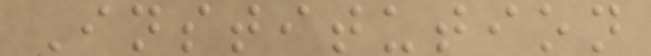Institution
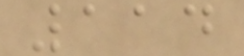114
